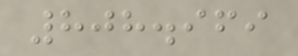808.969
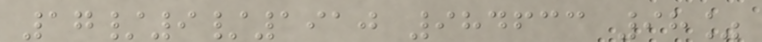17/9/1910 984633 98%
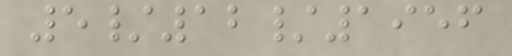5/12/1956
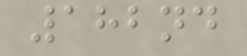182nd
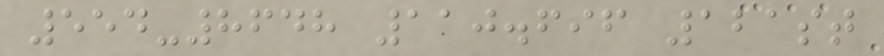554-8648 110.696 121st
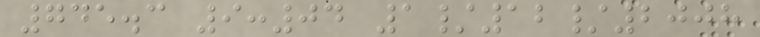745.3 9:04 1/12/2008
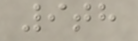9th
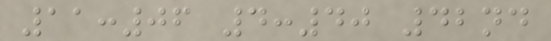11:06 4:40 42nd
